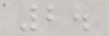2.
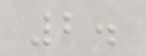2.
